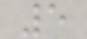5
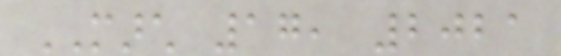MARCH 17, 2021
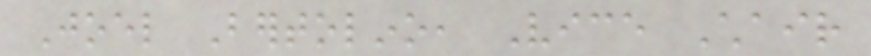Joel Bertolino, Vice Chair
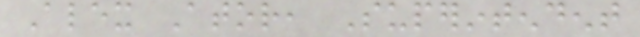Alex Ator, Superintendent
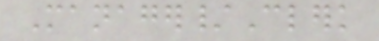Manager/Clerk
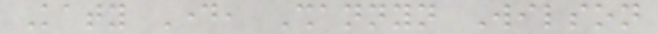Katy Day, Shannyn Wilson
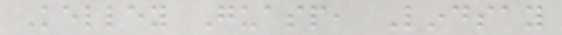Kelley Guasp, Lindsay
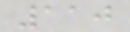110
